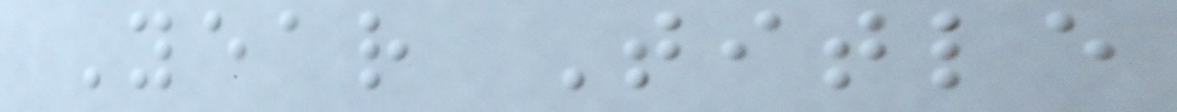Year Title
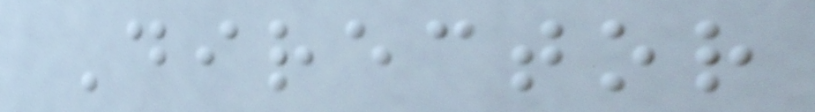Director
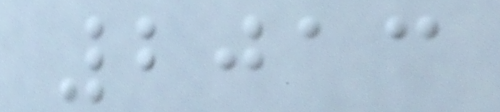2013
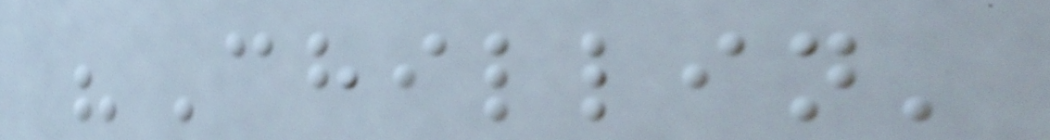"Chillin'
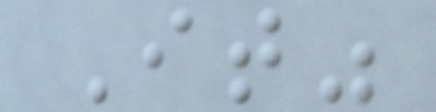It"
